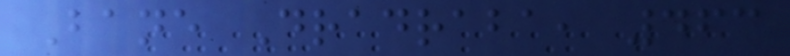Bane Dradraba, 463
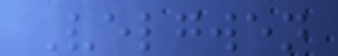Velgwen
